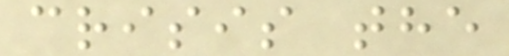crisis the
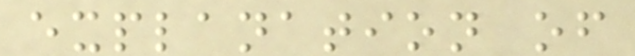explanation of
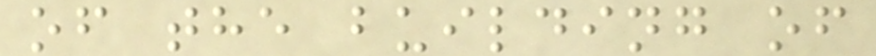of the building of
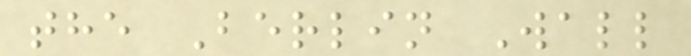the Berlin Wall
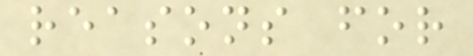reasons for
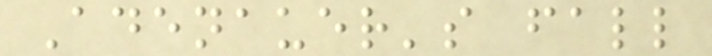Adenauer's fall
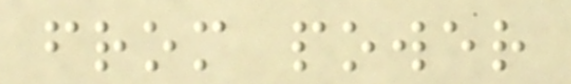from power
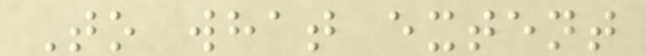To what extent
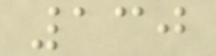130
